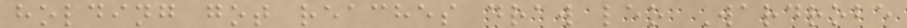holding got reaches draw leo Wardrobe
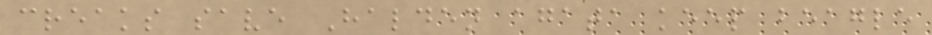creaks save Halden agata keep beagle
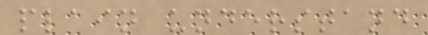plain understand
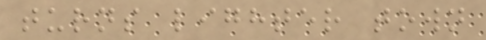turns lighter town
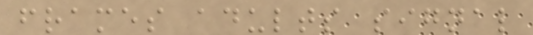frames adults signal
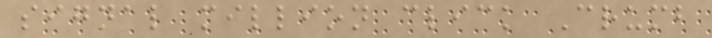signal million click Crumb
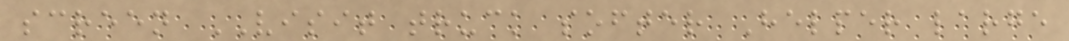screen VISIT truck softer Helper large
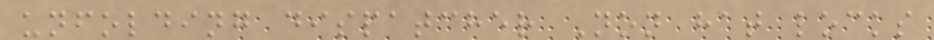unfolding dispatcher Non hat locks
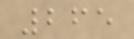265
